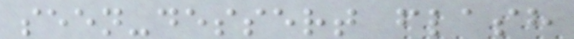seen-dessert flash
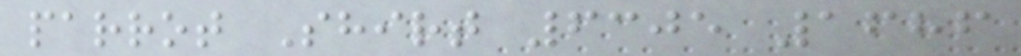parrot Shirt 6305 1686
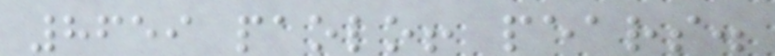8659 paolo! pears.
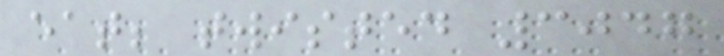eat; twisted 3047
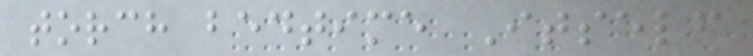torch bedtime Itself
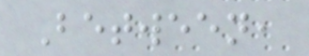Between,
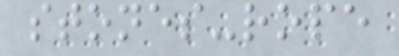stones-rope
